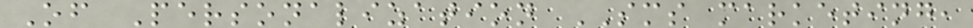Of Personalization SMS marketing,
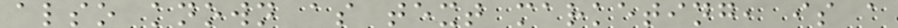also known as text marketing, is a
